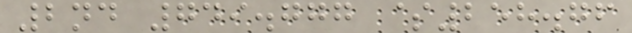2nd 749.777 $258.76
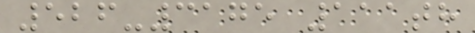526-3175 111th
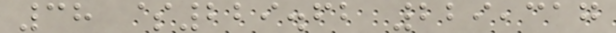38 $229.62 229,317
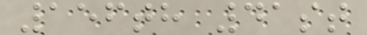156th 41st
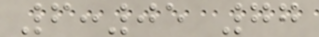6:05 77
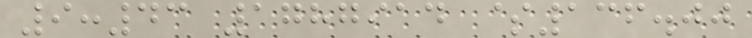9:43 1787914 $136.00
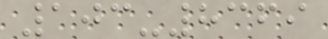103-8369
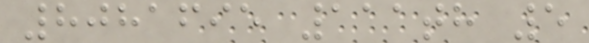8081695 111th 5
